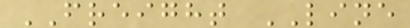FREIGHT LINE
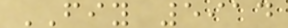FIY 5914
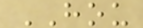HOU
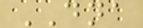DNA
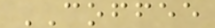COFFEE
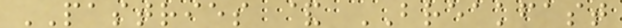PASTRIES & BREAKFAST
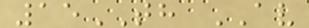15TH AV
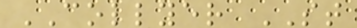COLLYER ST
